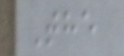The
